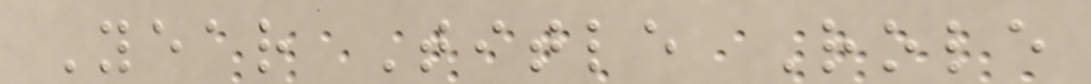Year Title Role
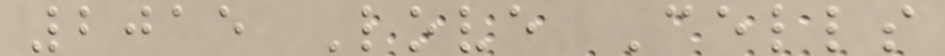2015 Love Cells
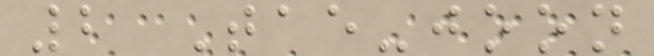2 Tae-joon
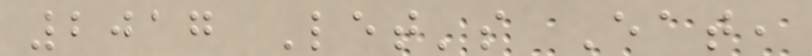2017 Let's Eat,
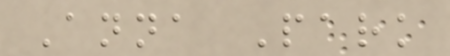Anna Park
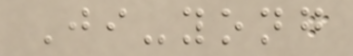Ji-yong
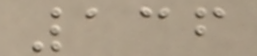136
